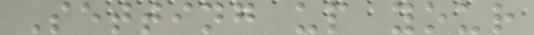Setting up your
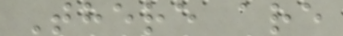There are
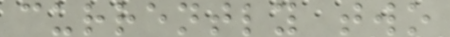currently two
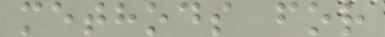methods for
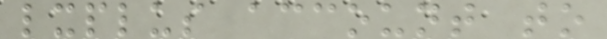lxplus account to
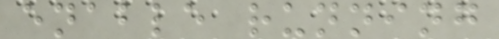enable running
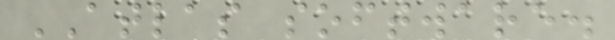ATLAS software.
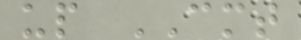up CMT
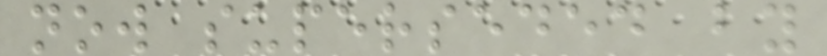now superseded by
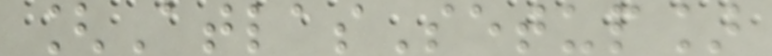[AtlasSetup]
